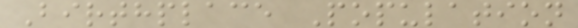Birthplace Population
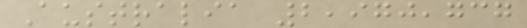Australia 2,970,737
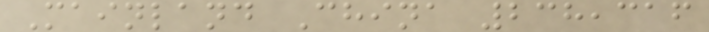Mainland China 238,316
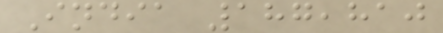India 187,810
